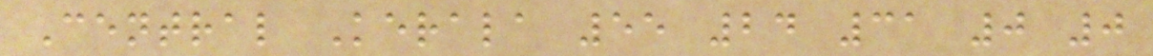Central Kerala 55 24 31 0 0
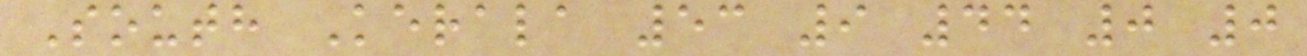South Kerala 53 9 44 0 0
